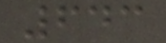643
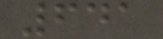641
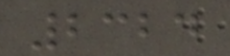2324
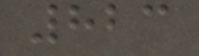823
